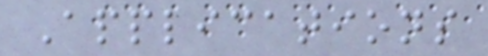Applications
